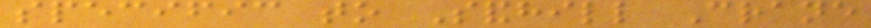specific to Sandhill Crane
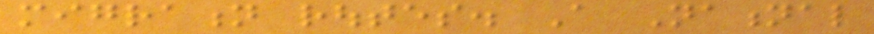migration routes. A National
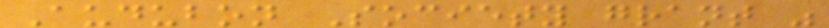Audubon Society grant was
